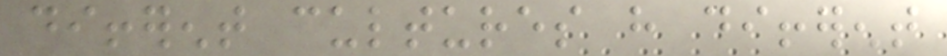different cultures have different
